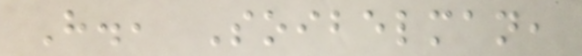H., Soibelman,
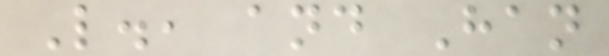L., and Han
